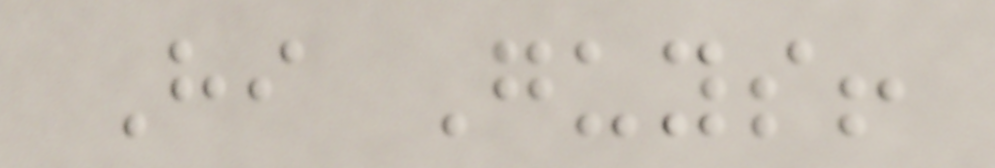Hi Guys!
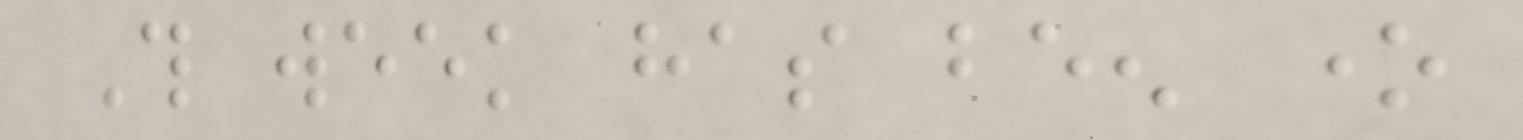This week has been one
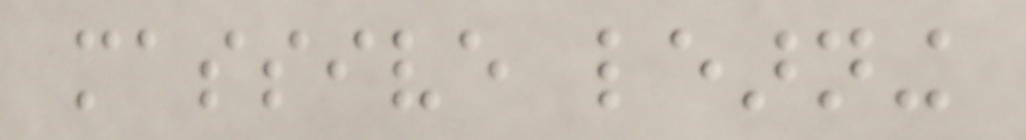massive learning
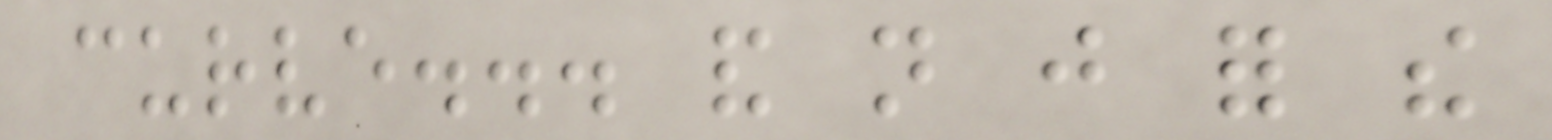curve... and not just for the
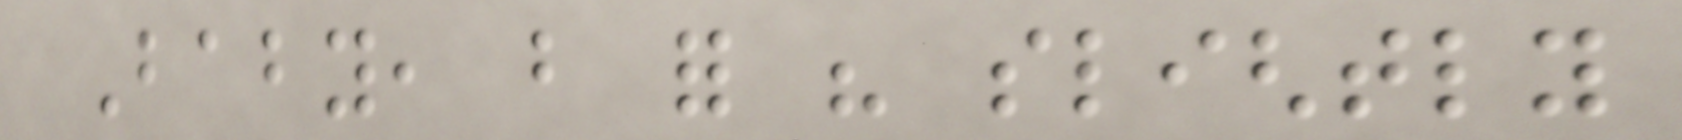Baby, but for his slightly
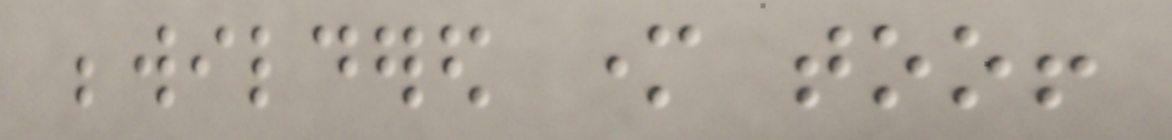bewildered mother too!
